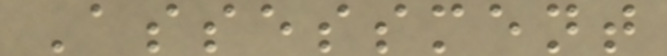Assessment
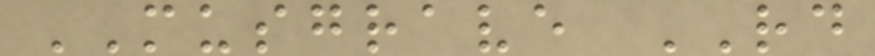MUSGRAVE RD
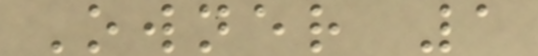Owner 1
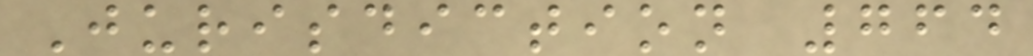Jurisdiction 764
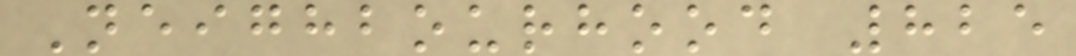Neighbourhood 825
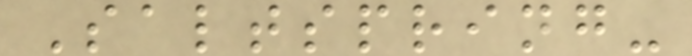Saltspring-
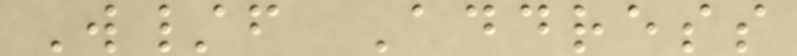W/f Address
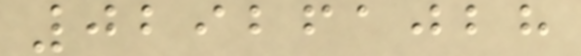029261028
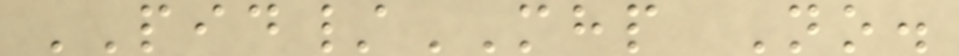PID/MHP No.
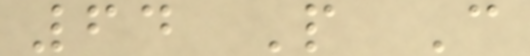64 P C
